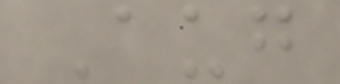Aug
